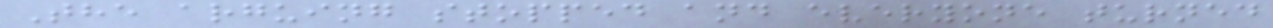The arguing stopped and everyone turned
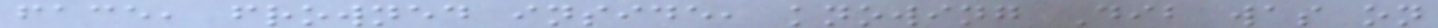face, frowned inside, knowing Dib was on
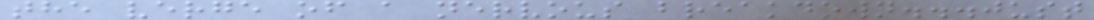the verge of a nervous breakdown...just
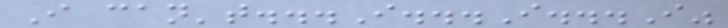I can't...I...I...I"
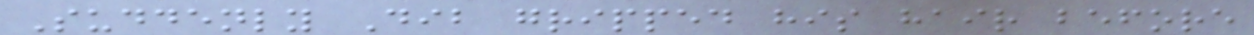Suddenly Dib gripped his hair before
